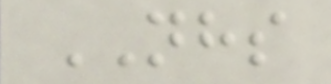NHS
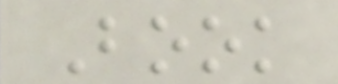Book
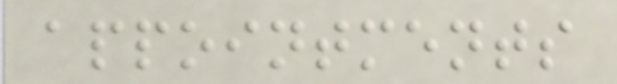appointments
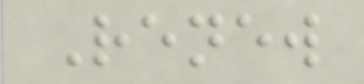Renew
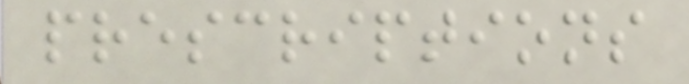prescriptions
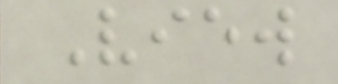View
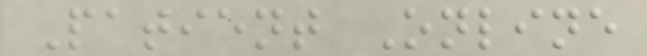Patient Online
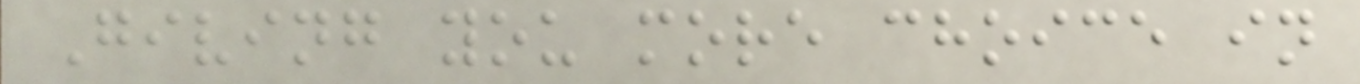Giving you more choice in
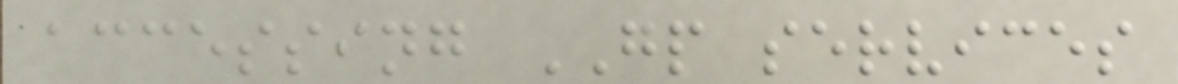accessing GP services
